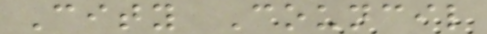City Council
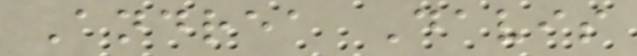Andrea Davis
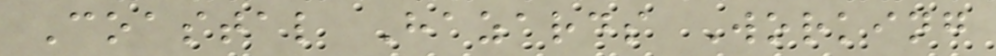Coastal Hazards Working
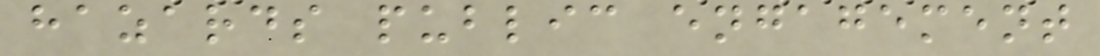hazards public engagement
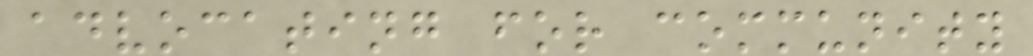advocating for community
